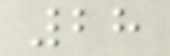28
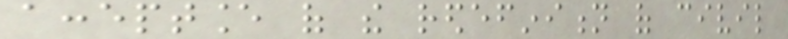acceptance of the redefinition of civil
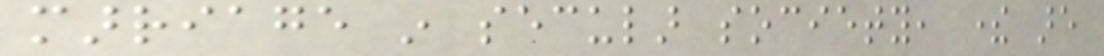marriage in secular society, there are
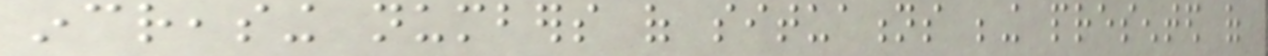increasing numbers of situations being presented of
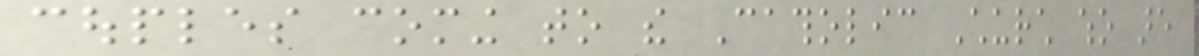couples coming to the Catholic Church who are
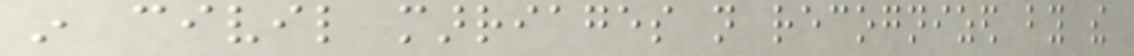in civil marriages not recognized by the
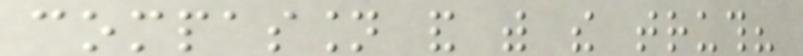compassion and with the truth?
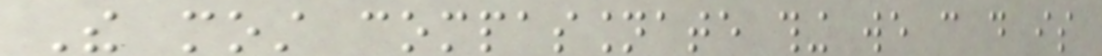The most compassionate thing we can do is
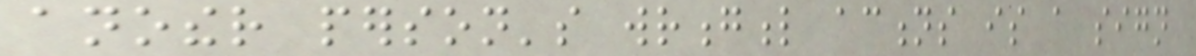another person's wrongful actions is a sign
